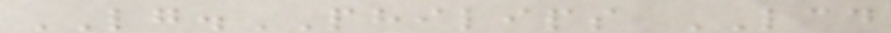LG.PHILIPS LCD
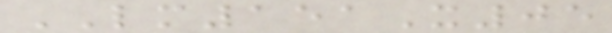LM151X05
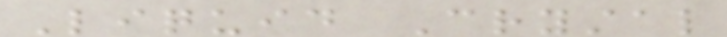Liquid Crystal
